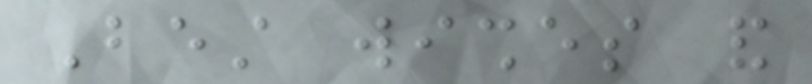Best wishes and
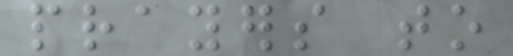prayers to
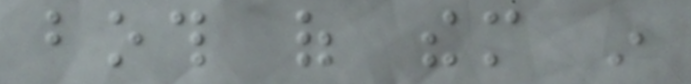both of them in
